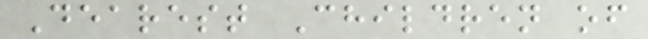Dearest Children of
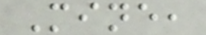Mine,
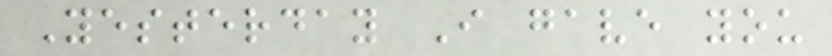Yesterday I gave you
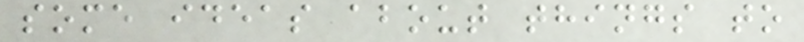some ideas about things to
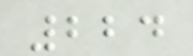224
